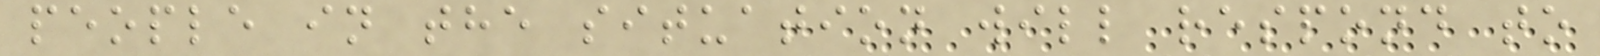people in the situation will respond to
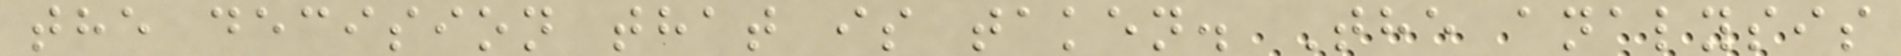the decision that is taken. The analysis
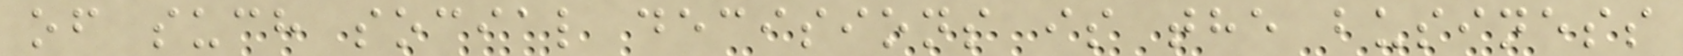of such social decisions is the business
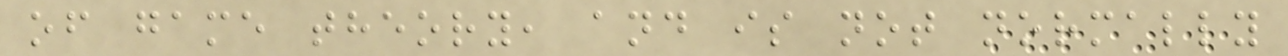of game theory, and is not normally
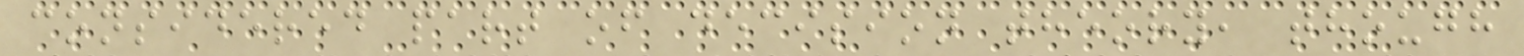considered part of decision theory, though
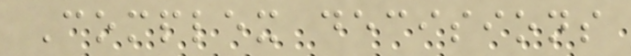Complex decisions
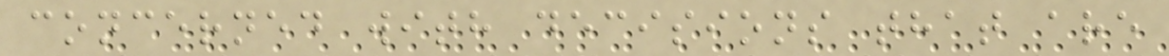concerned with decisions that are
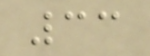33
